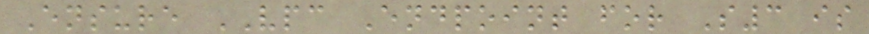Ensure VPC Endpoint for S3 is
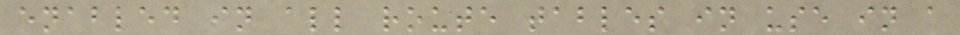enabled in all route tables in use in a
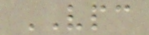VPC
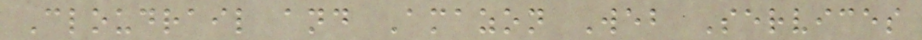Cloudrail and Amazon Web Services
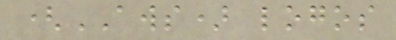(AWS) logos
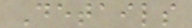Details
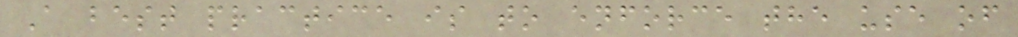A best practice is to enforce the use of
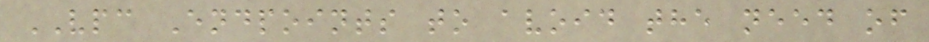VPC Endpoints to avoid the need of
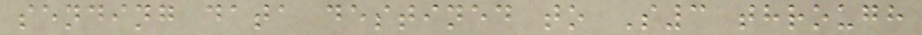sending data destined to S3 through
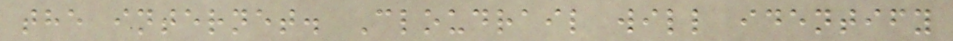the internet. Cloudrail will identify
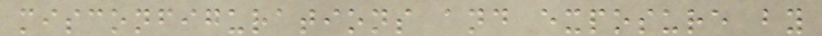misconfigurations and exposure by
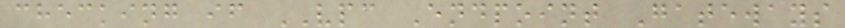checking if VPC Endpoint Gateways
